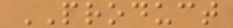PRODUCT
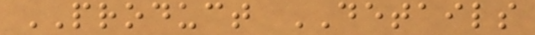PRODUCT DETAILS
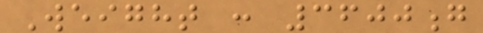Weight : 3600g
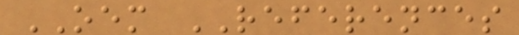OEM REFERENCES
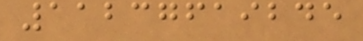11237619245
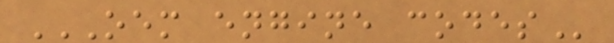OEM ENGINE CODES
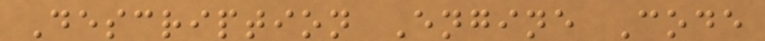Description Engine Code
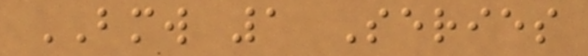BMW 1 Series
